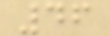46
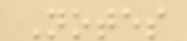Notes
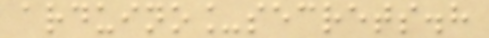arduino_secrets.h
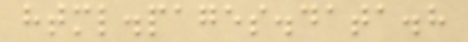html.pages.data.h
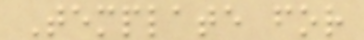Template for
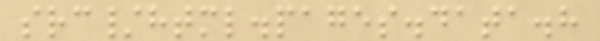src/html.pages.data.h
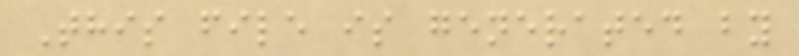This file is generated by
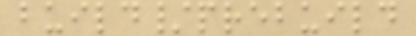build/prebuild
